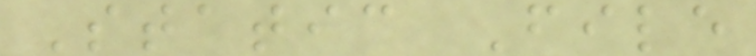Static File
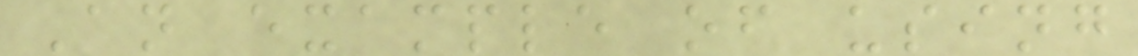An example of using
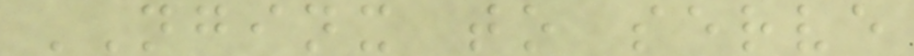NGINX to serve
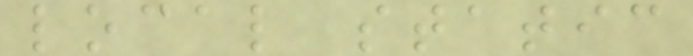local static
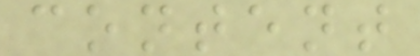content
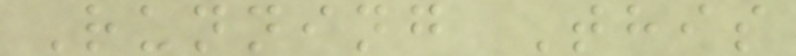Running This
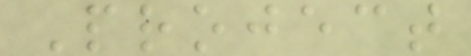Project
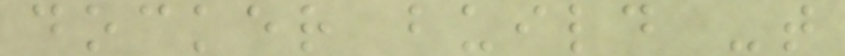docker build -t
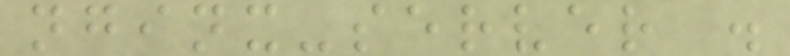nginx-server .
